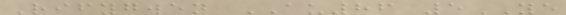Rifygwen AU86 5YE
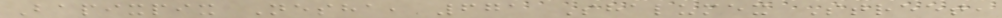Bapixpix Nesha, 671 Shalumex Street,
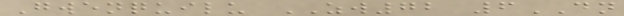Gwenquilu ZW72 6DN
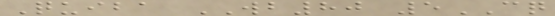Quiba WB80 5CQ
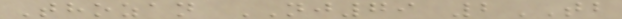Thozan NJ79 2TB
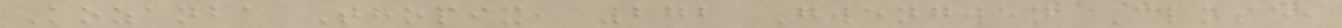Kozanba Thopix, 272 Gwengwen Close,
